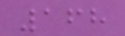168
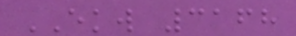EKW 3168
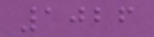1026
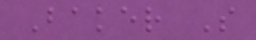Baker S
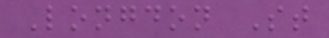Longdon St
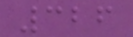326
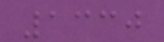1330
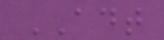ADT
